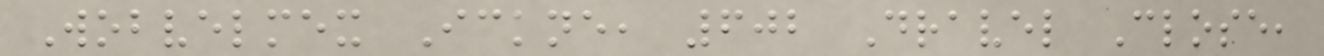Wobvelmex Ickne, 602 Dravel Close,
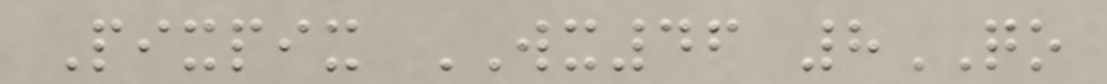Pixpix WX46 8QO
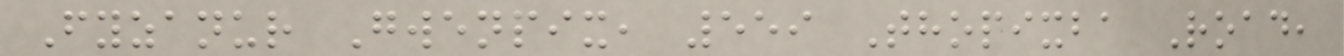Fyzanur Gwenpix, 559 Thopixba Road,
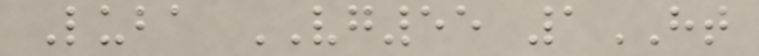Luba VG55 1HT
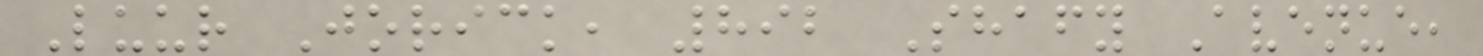Luur Jorick, 892 Shafy Avenue,
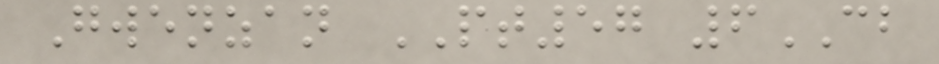Gwenzan PT57 6CB
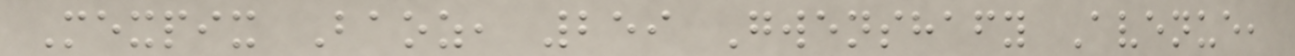Mexpix Baoz, 259 Gwenshafy Avenue,
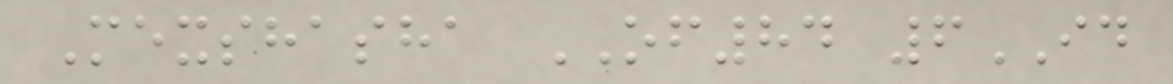Mexshasha OF84 6ID
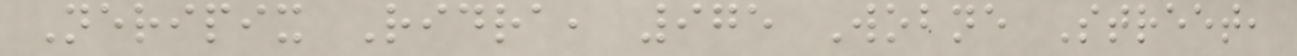Neripix Ridra, 975 Wobne Street,
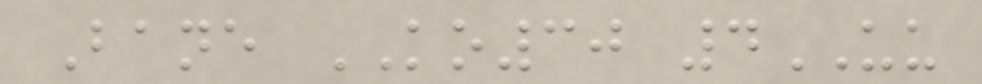Bane KO30 4UU
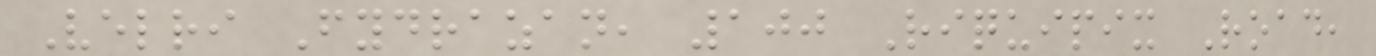Velri Fydrazan, 100 Riquipix Road,
